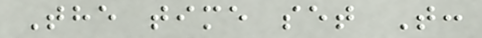The time set T:
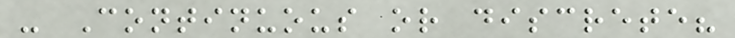- Continuous or discrete?
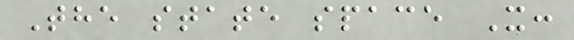The state space X:
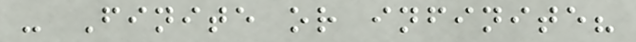- Finite or infinite?
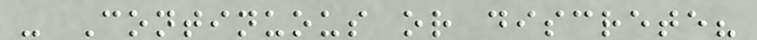- Continuous or discrete?
